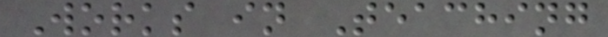Works in Teaching
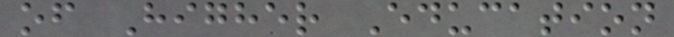of Higher Education
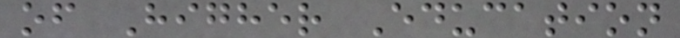of Higher Education
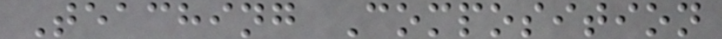Teaching Composition
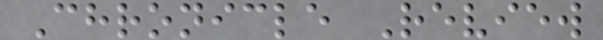Chronicle Review
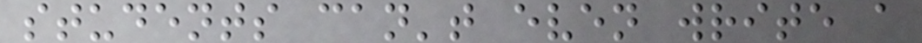students can't even write a
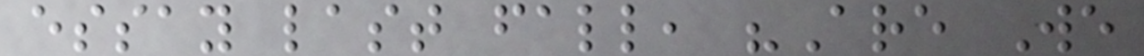essay last fall, "Are We
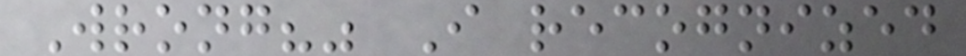Wrong?" I recognized
